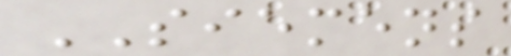SIEMENS
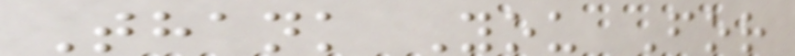Thank You For
